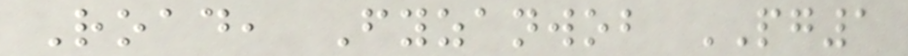Road, Fyzanwob PG1
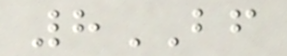8BF
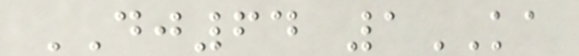DJ64 1KA
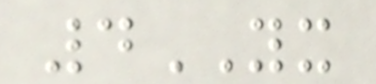4YX
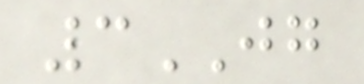3JG
